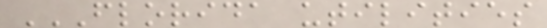FLORIDA UTILITIES
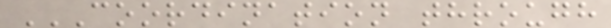COORDINATION THROUGH
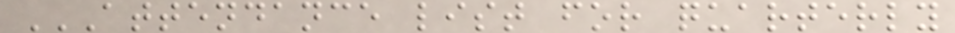ATTENDANCE LIST FOR QUARTERLY
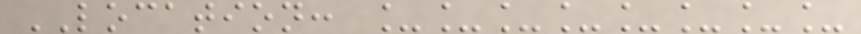LOCATION: ________
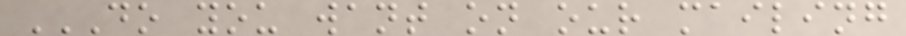DO YOU WANT ON OUR MAILING
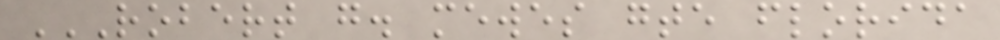ROBERT G. MEWES GTE FLORIDA
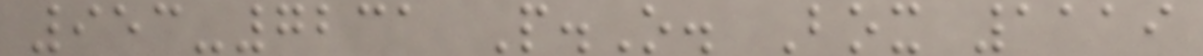953-7231 P.O. Box 1119
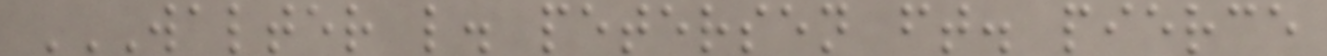WALTER L. PETERSEN FT. PIERCE
